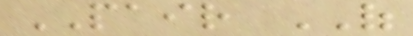PAIR OF
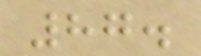87.
